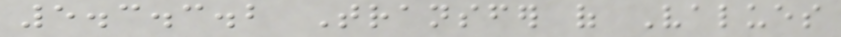5.3.3.2 Transfer of Values
